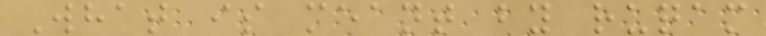What is meant by ruqam
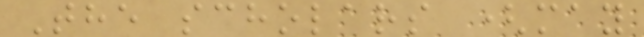The scholars (may
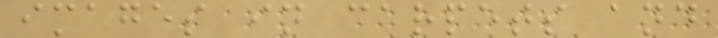images in carpets and
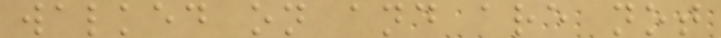walked on and are not
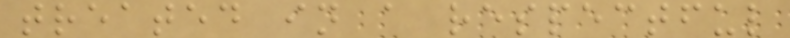treated in a respectful
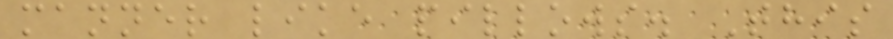manner like pillows. This
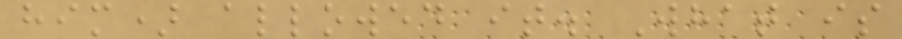him) allowed it. What is
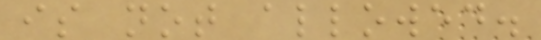is not allowed.
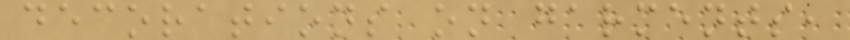decorations on garments,
